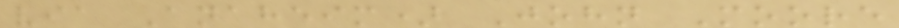via Anaheim) John Moore
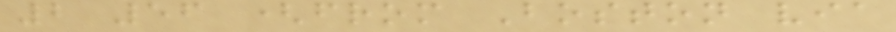2 56 (from Boston via
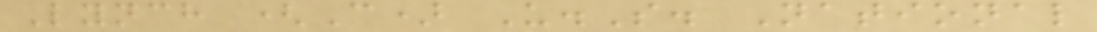Lynch (C) U.S. National
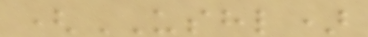(USHL)
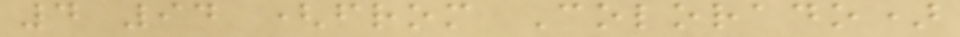4 94 (from Colorado)
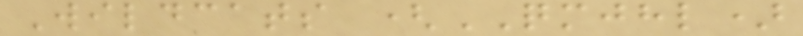Wildcats (QMJHL)
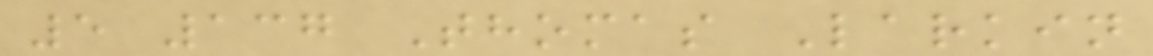5 137 Thomas Larkin
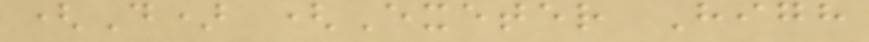(D) (Exeter High
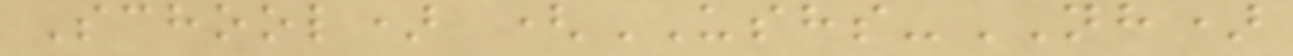School) (USHS-NH)
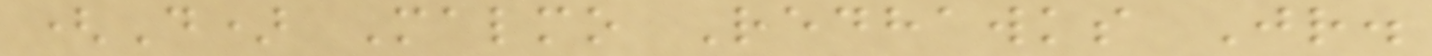(D) Malmo Redhawks Jr.
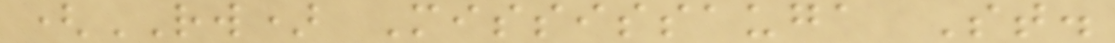(RW) Mississauga St.
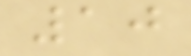10
